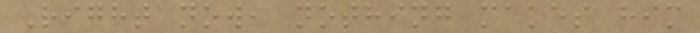Right now, nothing makes him
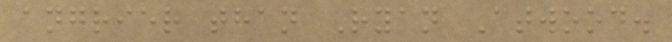angrier than Ryan Atwood.
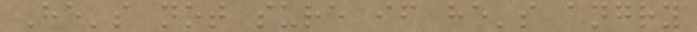He's not sure if he's angry
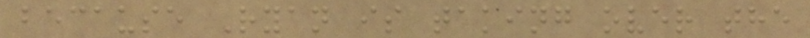because Ryan is taking over the
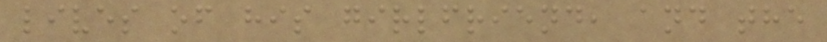lives of his girlfriend, and the
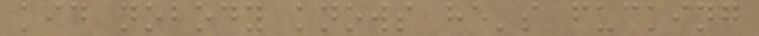kid nobody knows he's fucking
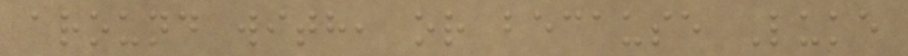around with, or because Luke
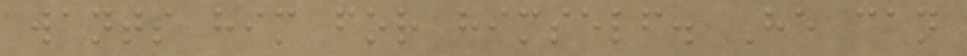wants him for himself. He can
